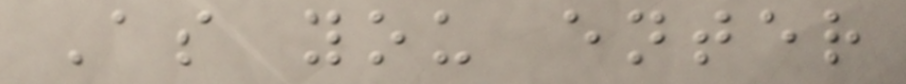As you enter
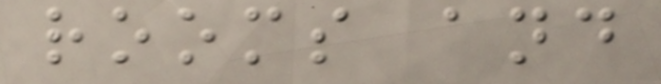rooms and
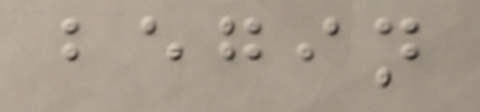begin
